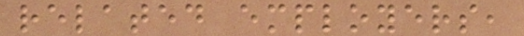related employers,
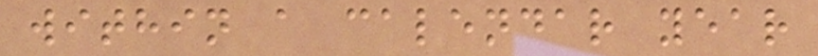within a calendar year
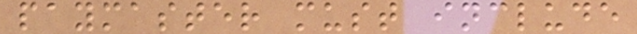paymaster must include
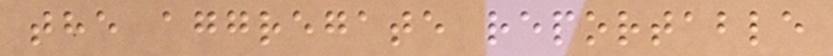the aggregate reportable
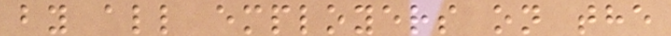by all employers on the
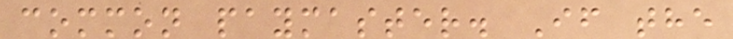common paymaster. If the
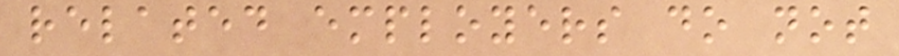related employers do not
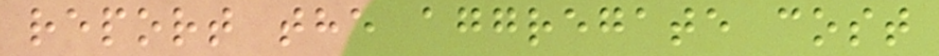report the aggregate cost
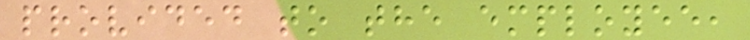provided to the employee,
